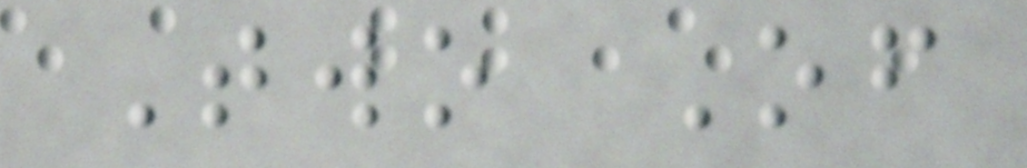Two Of
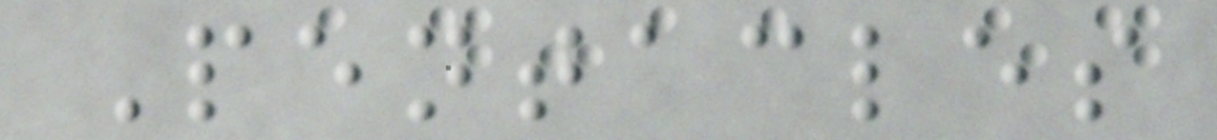Pentacles
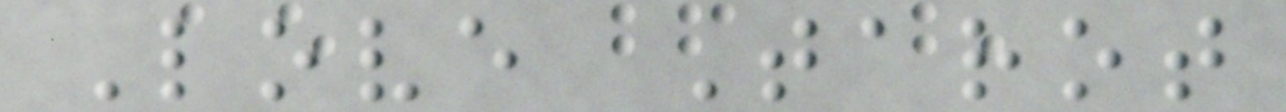Love Tarot
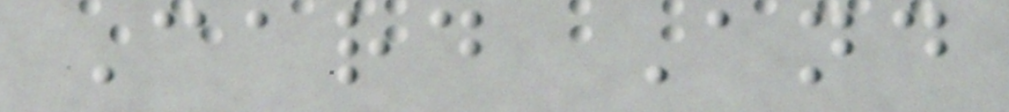Card And
